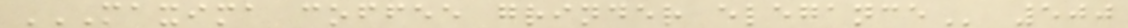MAXIMA COFFEE GRINDER ELEGANCE 500
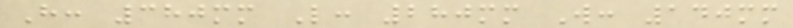H: 380mm L: 280mm W: 140mm
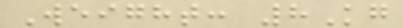Weight: 8Kg
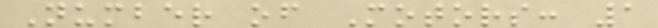Number of Motors: 1
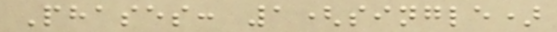Phases: 1(single)
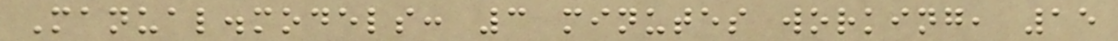Manual.models: 3 minutes working, 15
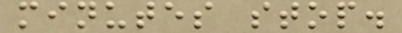minutes stop.
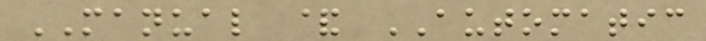MANUAL & AUTOMATIC
